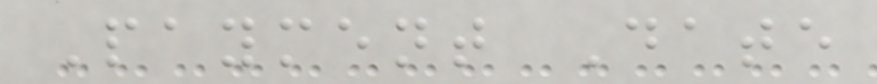Payment Date
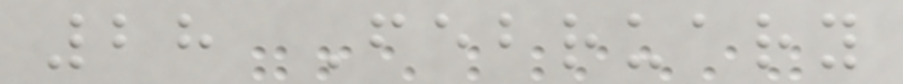28 February
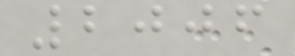2006
